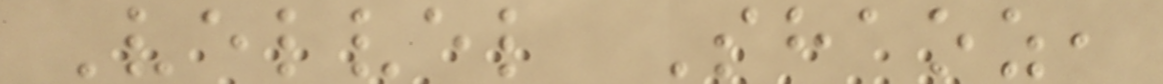Velvel Shaoz,
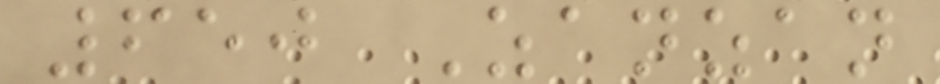650 Zanzan
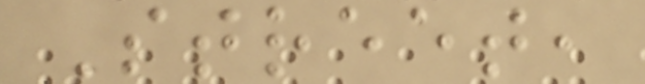Street,
